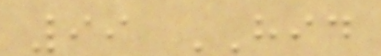99 HID
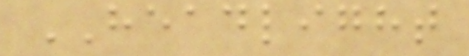HEADLIGHT
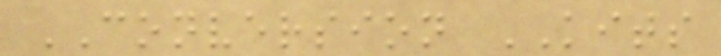CONVERSION KITS
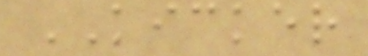KICKER
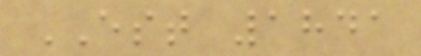EST 1841
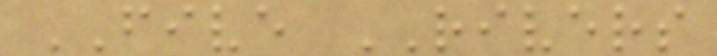FIVE RIVERS
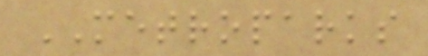METROPARKS
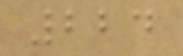224
